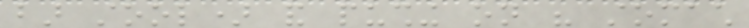bar stool) and pushing on his stomach
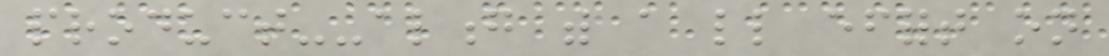product--along with a little effort on
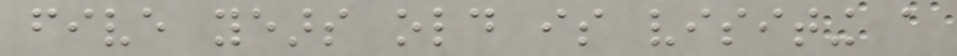five years old is visiting a
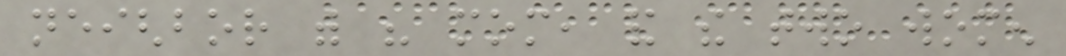neighbor with his mom, and the two women
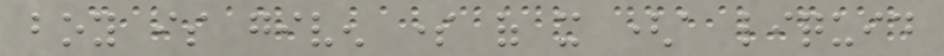boy is given some of it (a liquid
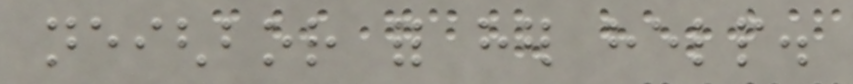neighbor for her help.
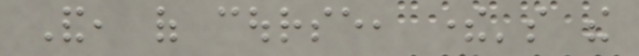And, of course, there's the
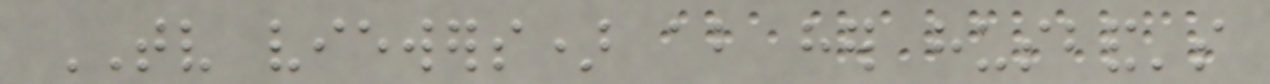TV viewers) about her husband's
